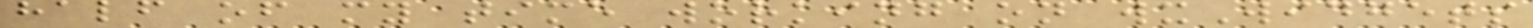half of my time working on wxWidgets
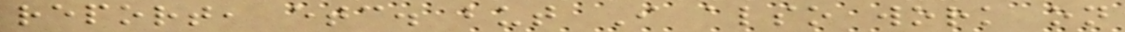report, etc. but I also work on
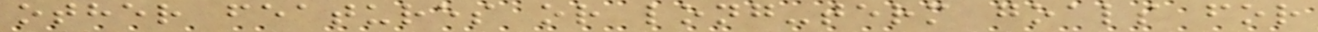other features or long-term goals for
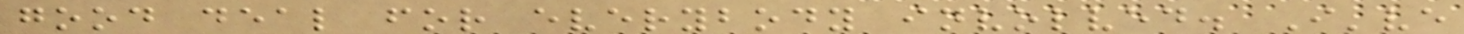good deal for everybody involved. I've
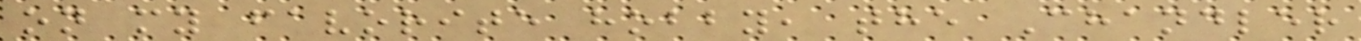on my favorite hobby, the Chandler
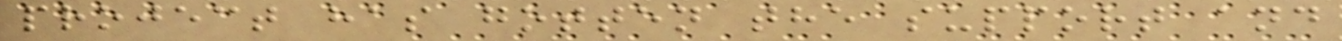project has gotten the support and
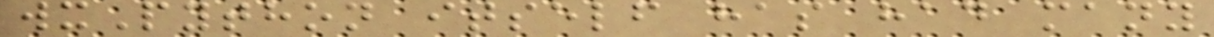wxPython itself has had many
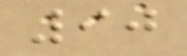90
